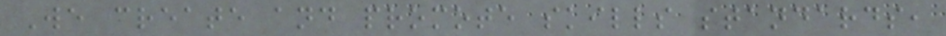We create and promote skills standards,
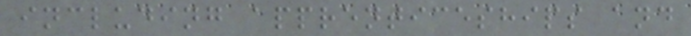including apprenticeships and
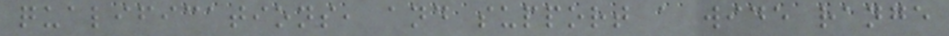qualifications, and support a wide range
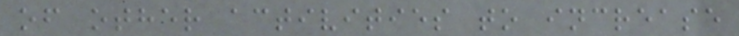of other activities to increase
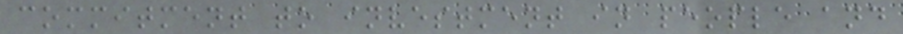commitment to investment in people and
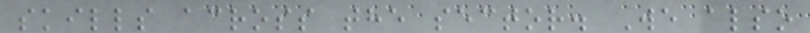skills across the sector. We also
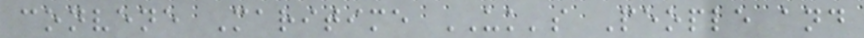convene Maritime UK's People and
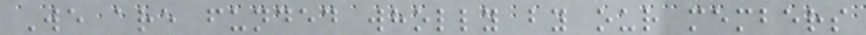We are funded wholly by our members
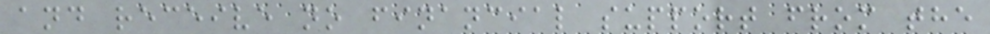and receive no financial support from the
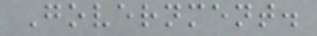Government.
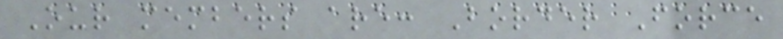Our members are: Border Force
